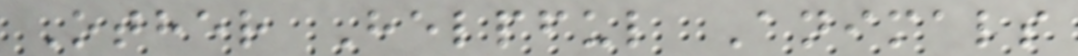Other Helpful Animals
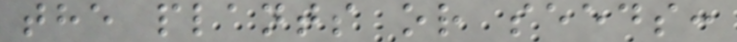the plants or seeds:
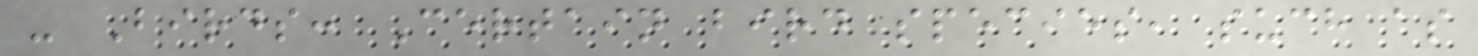- Birds: Certain bird species, such as
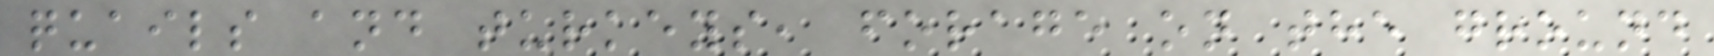quails and turkeys, forage on the ground
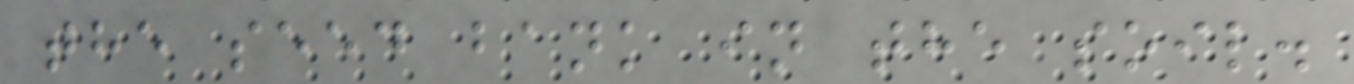the seed bank in the soil.
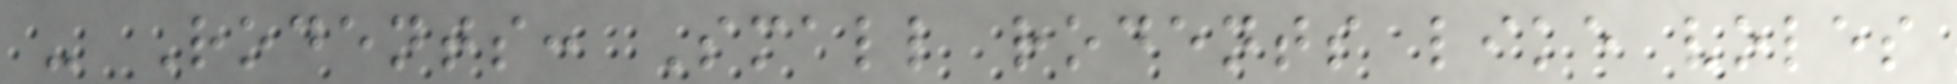- Rodents: Small rodents like voles
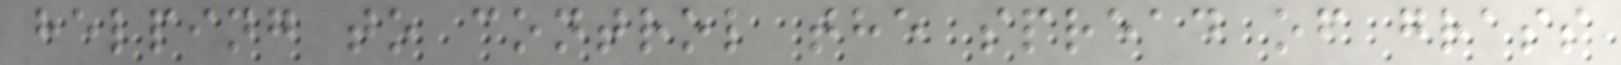helping to control the spread of grass
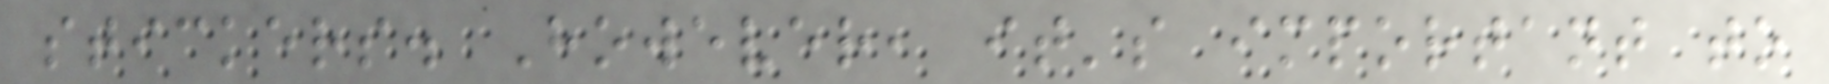stickers. However, it's important to
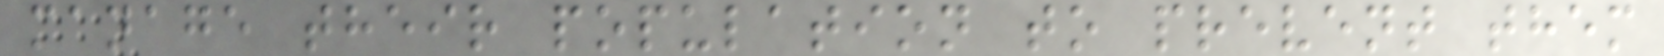manage their population to prevent them
